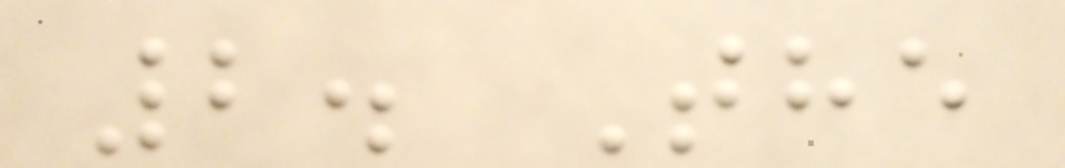2. The
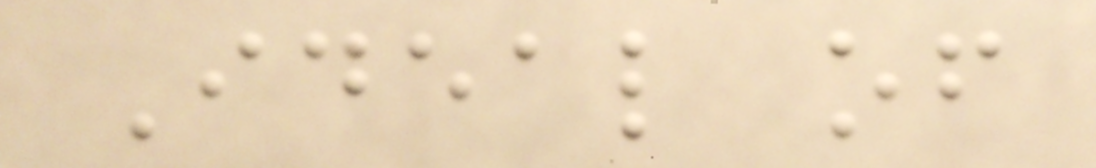Ideal of
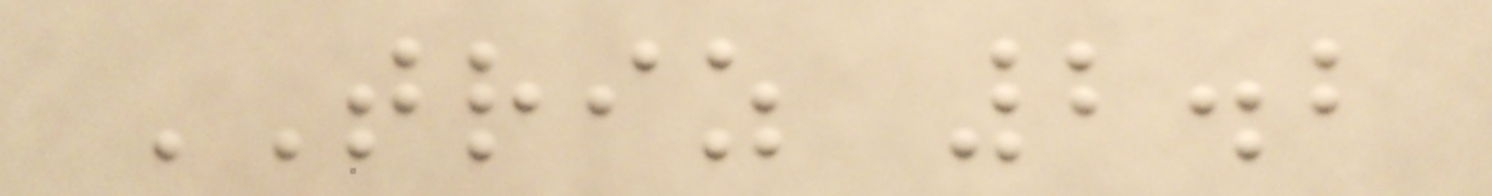TRIZ 2.2
